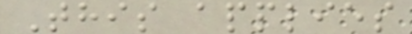This applies
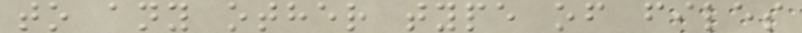to any other type of files
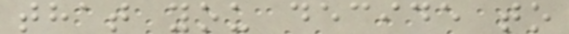that you decide to
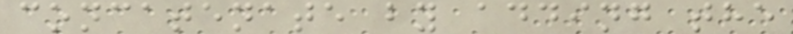concatenate by adding the
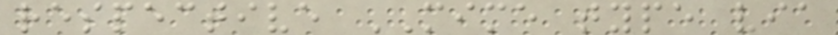respective MIME type via
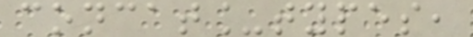concat_types,
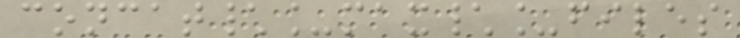concat\_max\_files
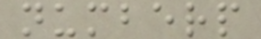numberp
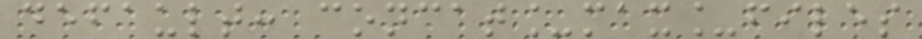default: concat_max_files
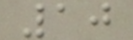10
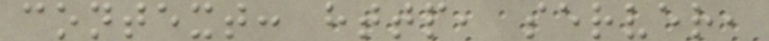context: http, server,
